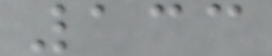133
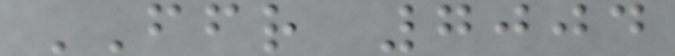FFR 7004
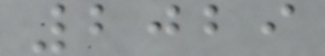2029
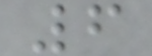6
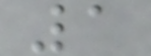1
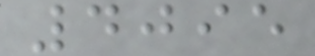4095
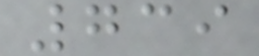739
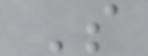S
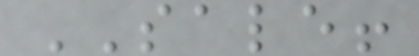SALE!
